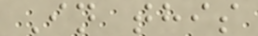In this
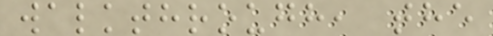walkthrough, the
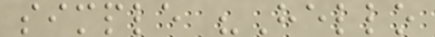simple "Hello
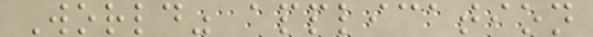World" application
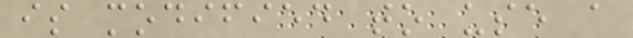is modified to use a
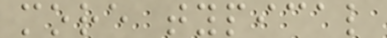more typical
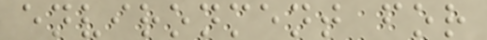environment for
